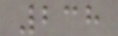238
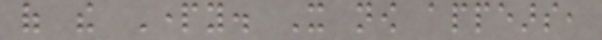of the Party. It now appears,
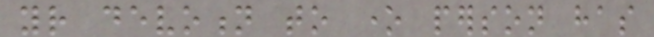your devotion to one person has
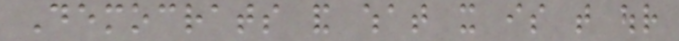Democrats and what it is that our
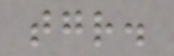together.
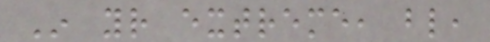In your extreme, blind,
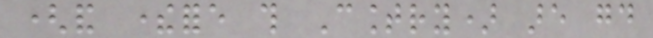(and therefore this Country) are good
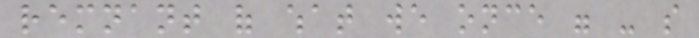remnant of what we once were - so
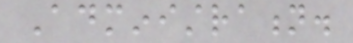Administration.
